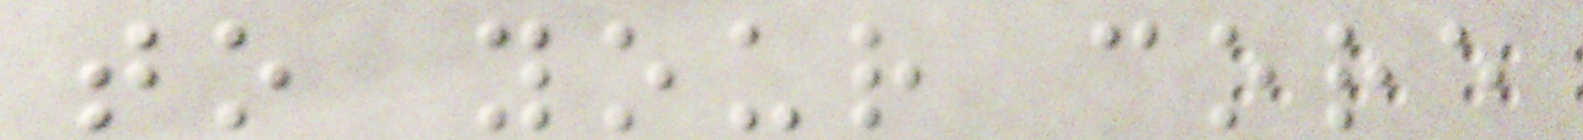to your core
